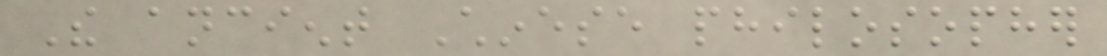The ancient Chinese philosopher
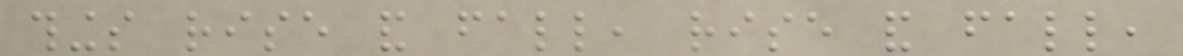things rise and fall, rise and fall,
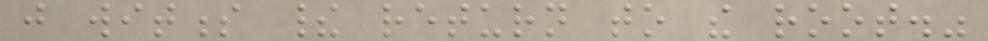just witness their return to the root."
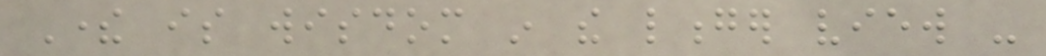There is wisdom in the longer view -
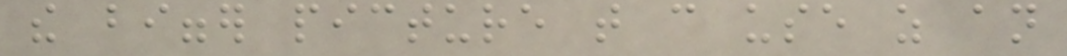the bigger picture that can use as an
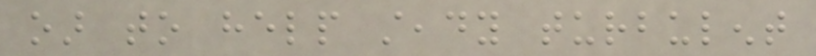oar to help steady turbulent
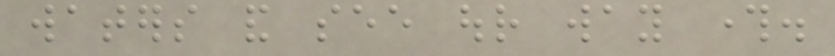waters and see our way through.
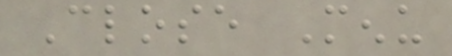Close Menu
